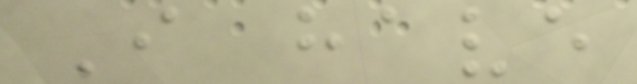I have
